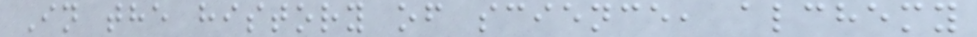In the history of science, alchemy
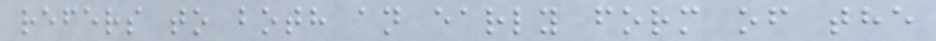refers to both an early form of the
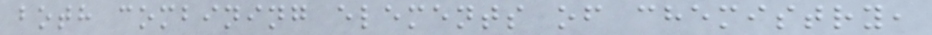both combining elements of chemistry,
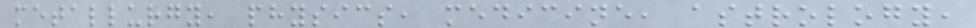metallurgy, physics, medicine, astrology,
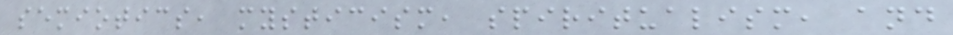semiotics, mysticism, spiritualism, and
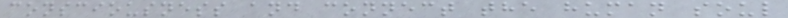consciousness and connect the human soul
